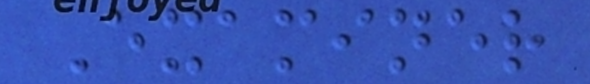Examiner
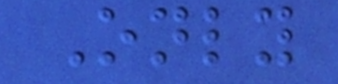Only
